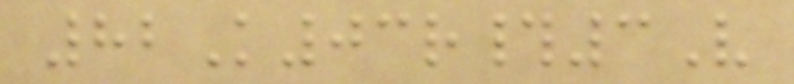82K03r#3V
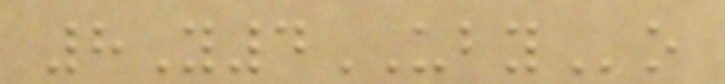8Y4UBYo
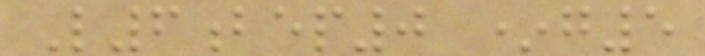L6bep0 *g5
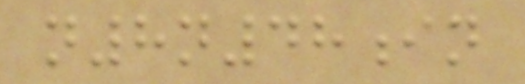n8n48in
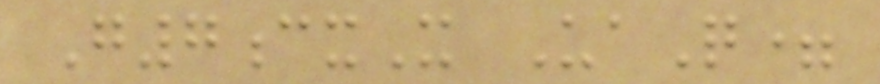G7cxX UaQ=
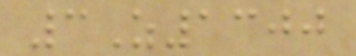3Z1300
